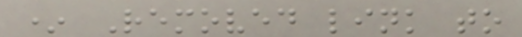* Removed link to
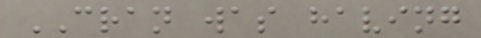CRAN was having
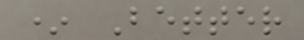* Better
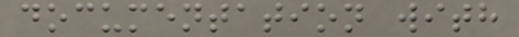documentation with
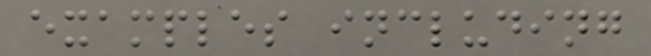examples including
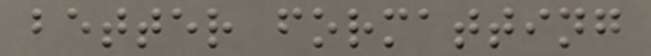better formatting
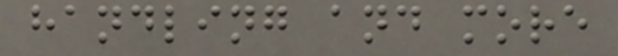handling and more
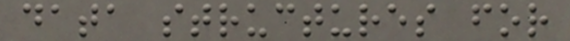data structures for
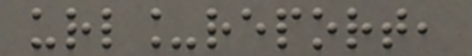url_report,
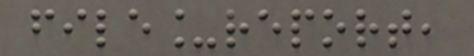file_report,
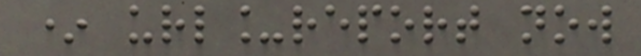* url_report now
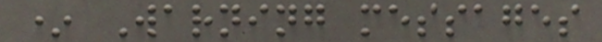* Warning messages
